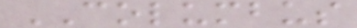COLUMBUS
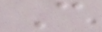C
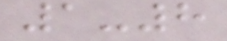1-8
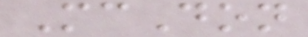McDon
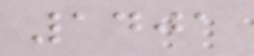1401
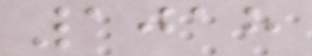1018
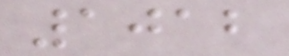1012
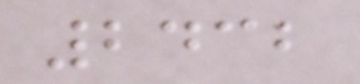2432
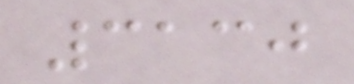3130
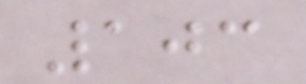103
